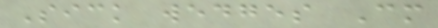Sick wedges Cm
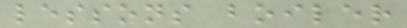lessons boiler
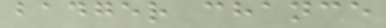badger chance
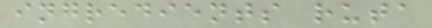ingredients ruta
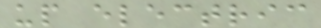up electric
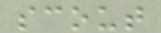scout
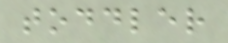toddler
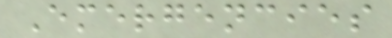Emergencies
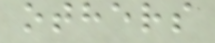others
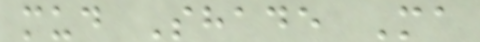mud Shade Ma
